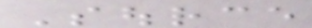Source
